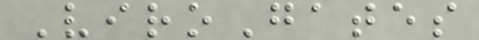ViroGates
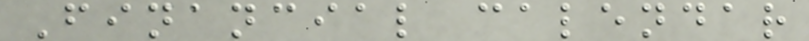Financial calendar
